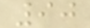90
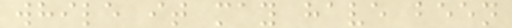while it may have been
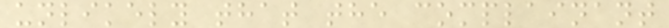unlikely that the complainant
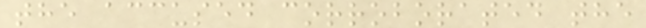the accused corroborated the
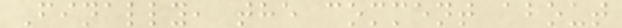Finally, the comment about
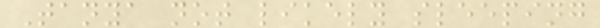Tanya not likely sleeping
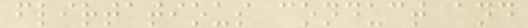flirtatious conduct and
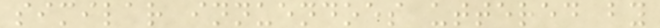similar innuendoes uttered by
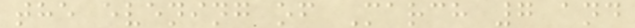the evening of March 7 and
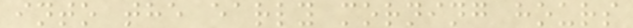into the early morning hours
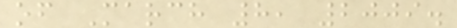of March 8, 2009.
